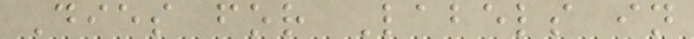Dies for Labels in
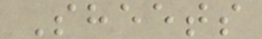Sheets
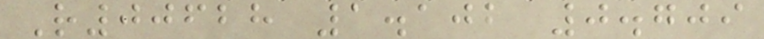R00628 1.102 0.709
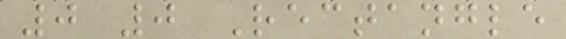0 0 Rectangle
